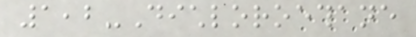1,2-Dichloroethane
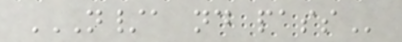N/A ND PASS
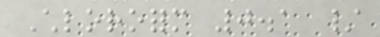Chloroform 0.1 /
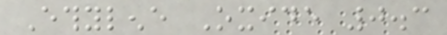Ethylene Oxide 0.3
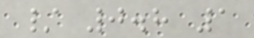/ 0.8 1
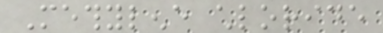Methylene chloride
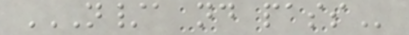N/A ND PASS
